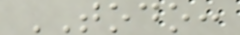TODO:
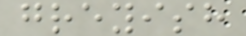greyish
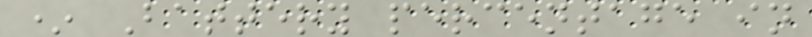* Battery percentage in
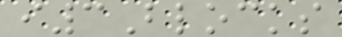i3Blocks
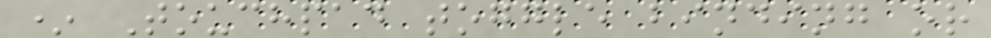* Touchpad toggle binding or
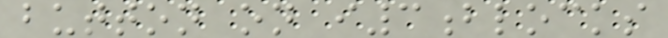button on i3blocks
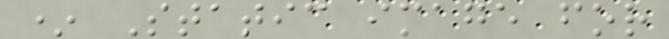* Static image for
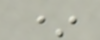*
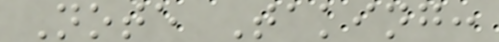Note Taking:
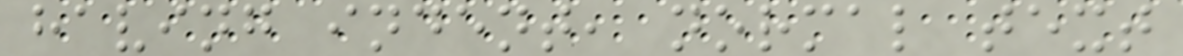having indent, normal text
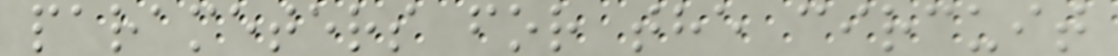parameters for the circuit
